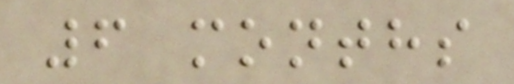6 months
